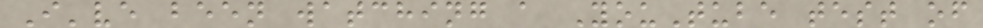I've been watching a YouTube test of
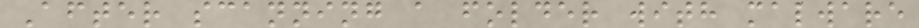After scanning a folder with malware
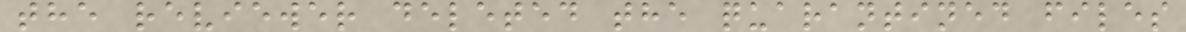the reviewer deleted the quarantined files
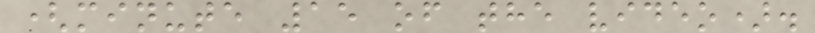(minute 15 of the video).
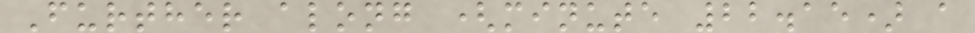Further along (minute 22.15) a
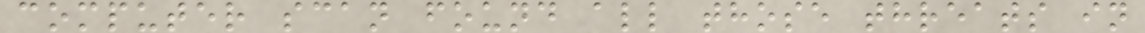computer scan found all those threats in
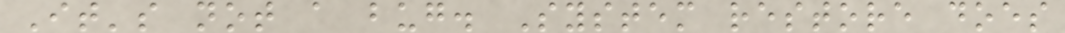It's not a bug. System restore does
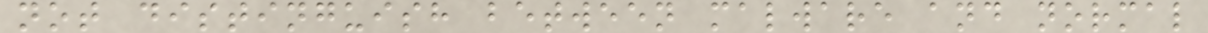not distinguish between malware and normal
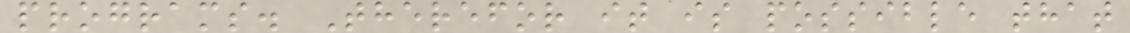programs. Therefor it is possible that
